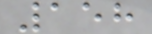158
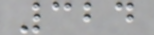324
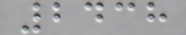2438
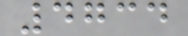4734
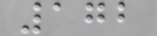172
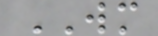WM
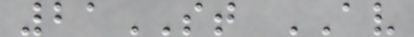21ST AV
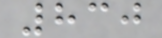830
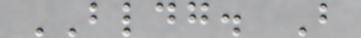BLDG. B
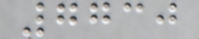7730
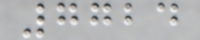7724
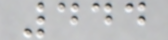444
